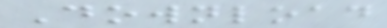Download
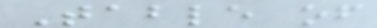Table of
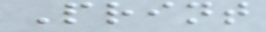Print
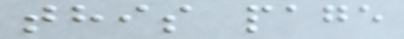this page
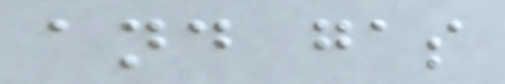and gas
